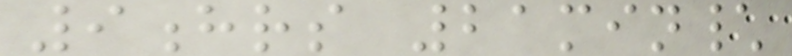9hrs 21min\
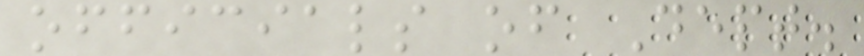officials of Dept.
